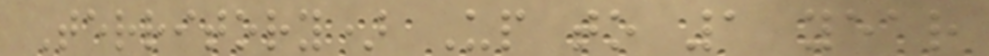Territory) Up to 1 year
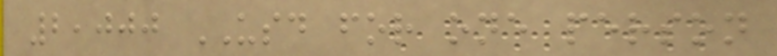2,000 USD for one person
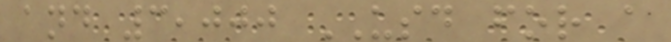and 3,000 USD for a
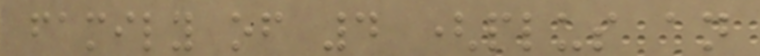family of 4 (plus an
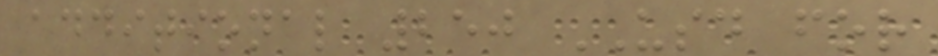additional 250 USD for
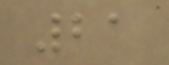21
